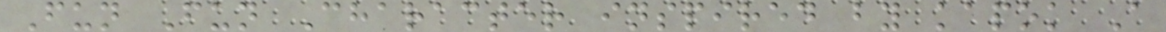Fun Fun Character inspired by kapok A
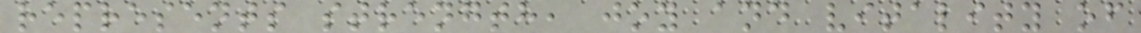represents strength, joy and vitality of
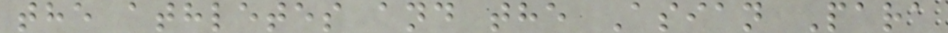the athletes and the Asian Para
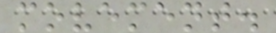movement.
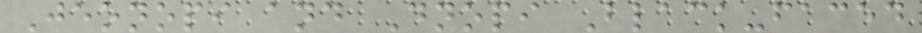Jeonopi and Dnopi Black-faced
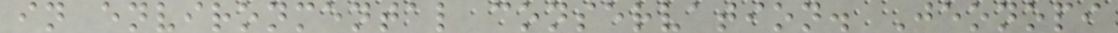in environmental conservation. Jeonopi
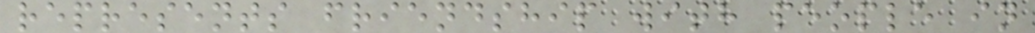represents friendship with people in
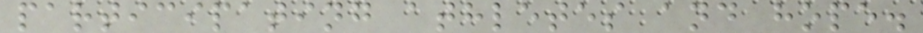participating athletes and hope.
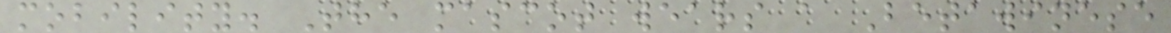mobility. The mascot wears a Betawinese
